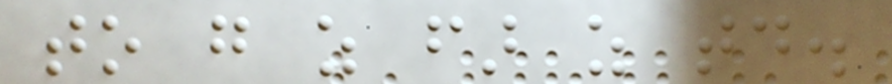to go as far as today.
